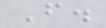F.
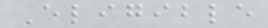Eligible
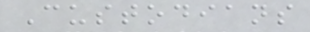Custodians
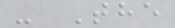- The
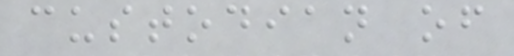custodian of
